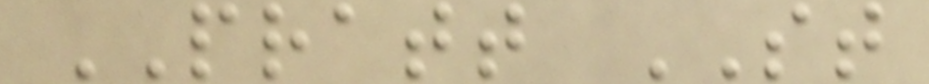PRATT ST
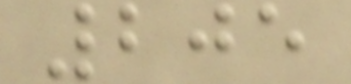205
